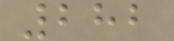282
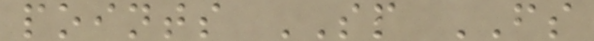points SP FS
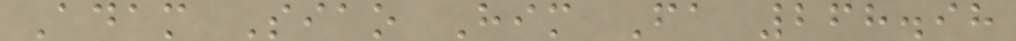Adam Siao Him Fa 268.98
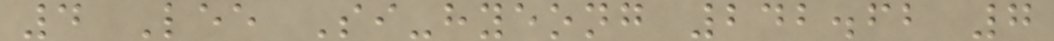4 Lee Si-hyeong 242.62 7
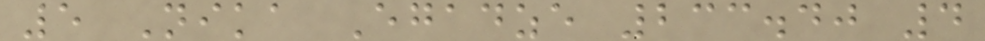5 Nika Egadze 233.40 4
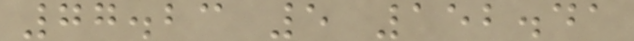77.23 5 152.41
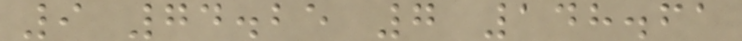9 74.25 7 148.61
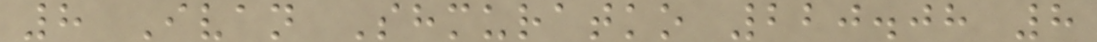8 Ivan Shmuratko 220.08 8
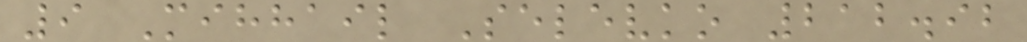9 Mihhail Selevko 212.92
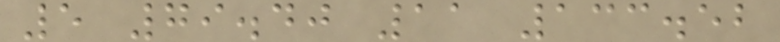5 79.40 11 133.52
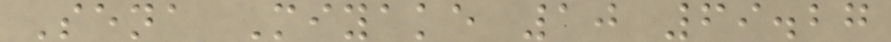Sena Miyake 10 69.27
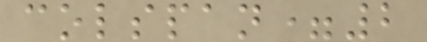colspan=2
